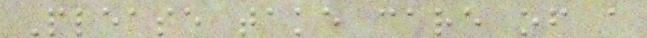Please take care of a
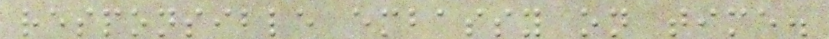responsible embassy on time.
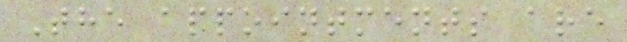The appointments are
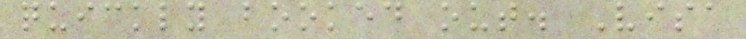quickly booked out. Visa
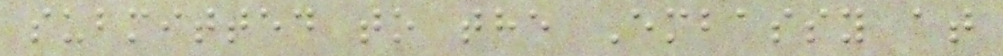submitted to the Embassy at
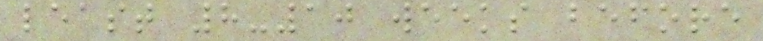least 8-10 weeks before
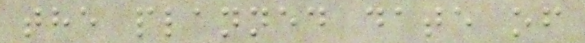the planned date of
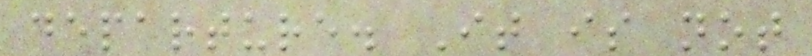departure. It is not
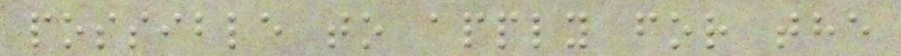possible to apply for the
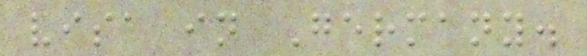visa in Germany.
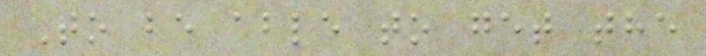To be able to get the
